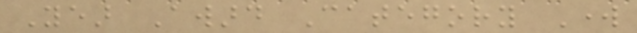Year Award Category Work
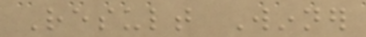Result Winner
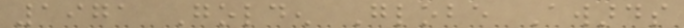1971 Golden Globe Awards
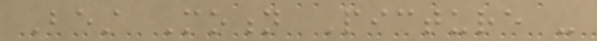Best Motion Picture -
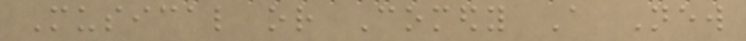Musical or Comedy A New
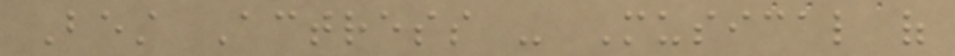Best Actress - Musical of
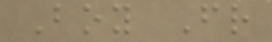Boy Friend
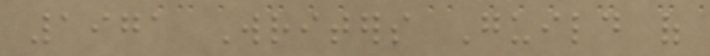1971 Writers Guild of
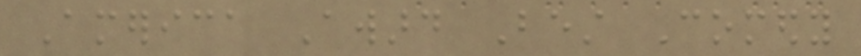America Award Best Comedy
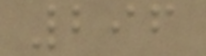296
